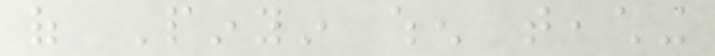of Pinyin when teaching
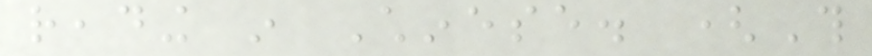reading in Chinese. (This
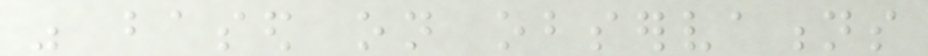was based on observations
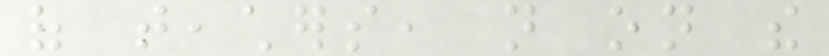of teachers, not on the
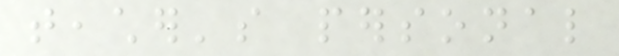teacher's personal
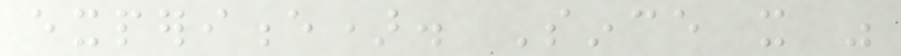experience). Since it was
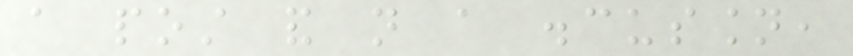a post and not a discussion,
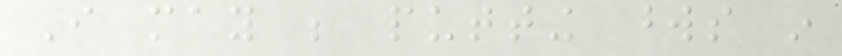I may be putting words in
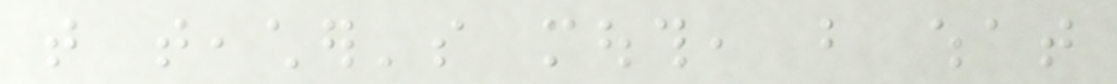that teacher's mouth, but what
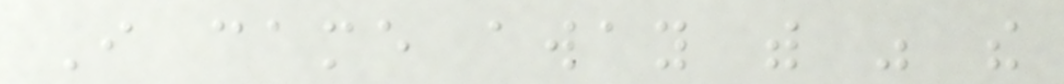I came away with was the
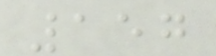157
